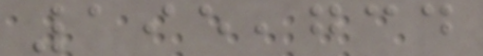195,734
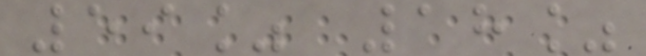59% 18%
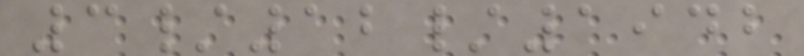3/12/1942
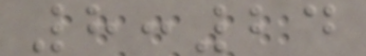8:24
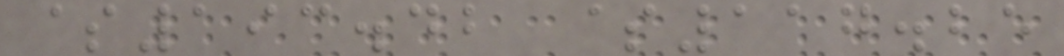$193.42 $117.25
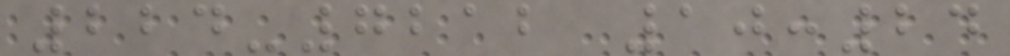224-7212 10:24
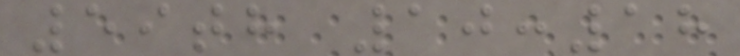59th 10:18
